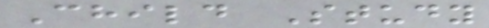Child Study
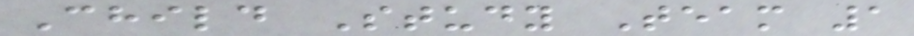Child Study Team 1
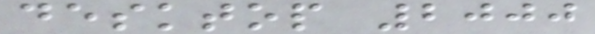desktop 2000
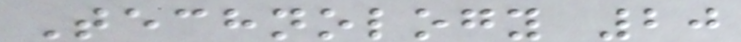Technology 20
